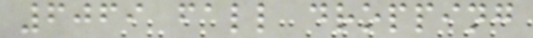6069 fall dropping
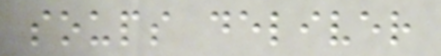soups deliver
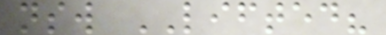nsw LIFTED?
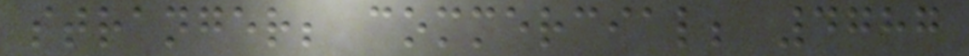stranger; commercial; 4787
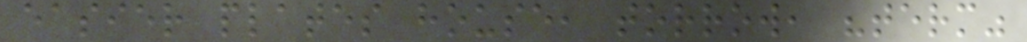easier plates house, torrow, "term"
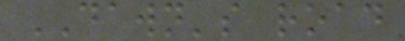DAWN's road
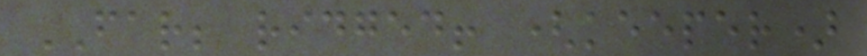FAR; ridged! (keeper)
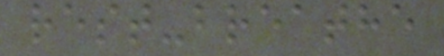rest-breathe
